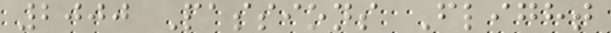2000 Passions Flight
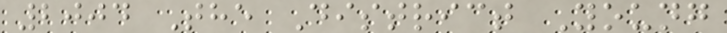2004 The District Young
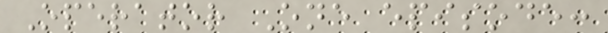Operator One episode:
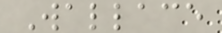Wallace
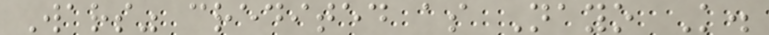Wars" credited as Nayo K.
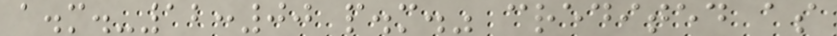a.m.-12:00 p.m." credited as
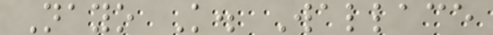Nayo K. Wallace
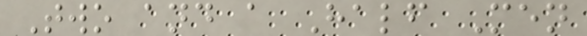Two and a Half Men
